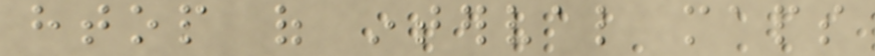htop of interval maps
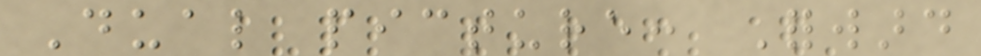Dual picture: Forward
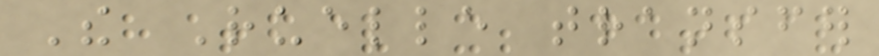The Ruelle transfer
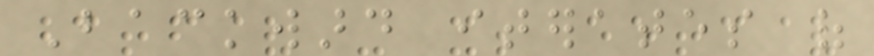Backward iterates of
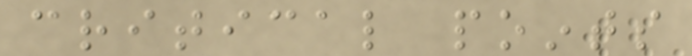critical points
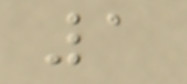1
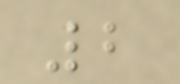2
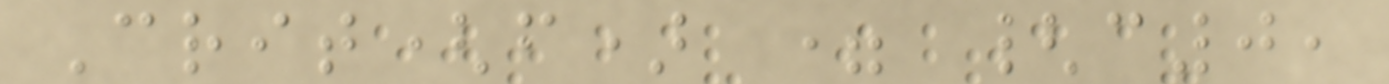Crit(f) = {c0,
